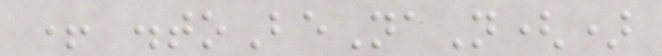+ .toBeNaN()
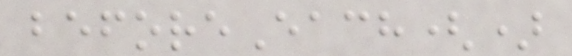beforeEach()
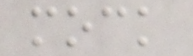mock
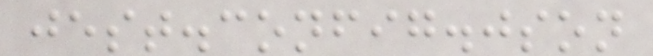jest.config.json
